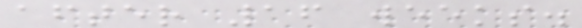after 16 weeks.
